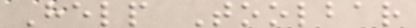Help Toolbar
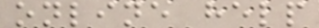online help
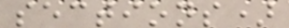sections)
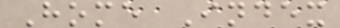Home Index
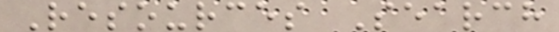Resources Search
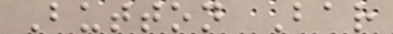Button Bar
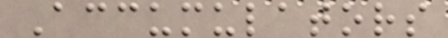Accumulators
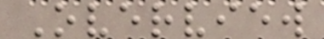Overview
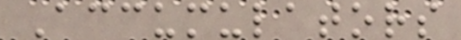Accumulators
